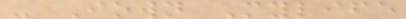- Iown Mylife
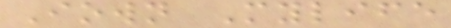Iown Mylife
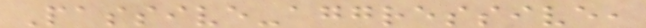Passive-aggressive,
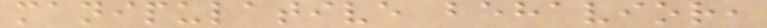manipulative behavior,
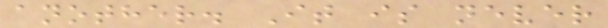another. It is never
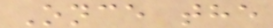Once the
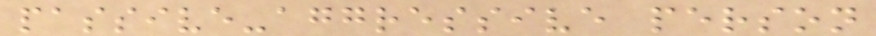passive-aggressive person
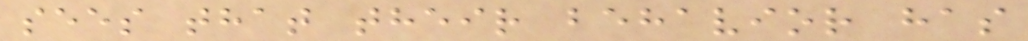sees that their behavior has
